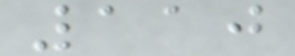110
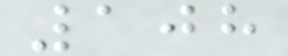108
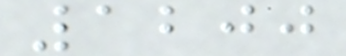1200
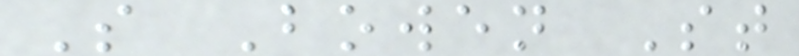S Bowen St
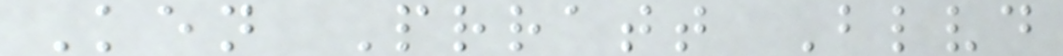Ken Prratt Blvd
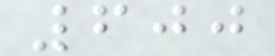600
